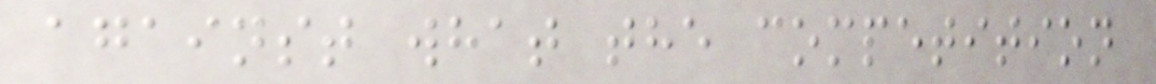against what the competition
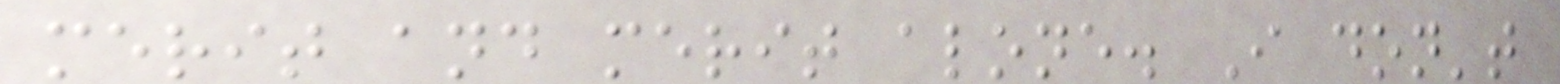merit and merit alone. I don't
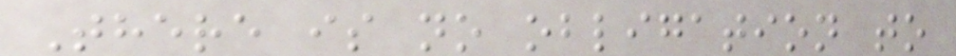There is no obligation to
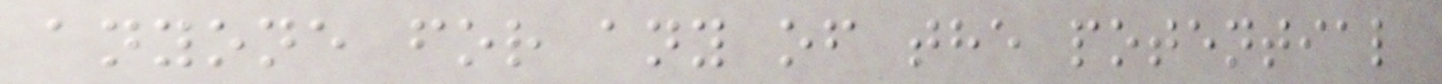anyone for any of the potential
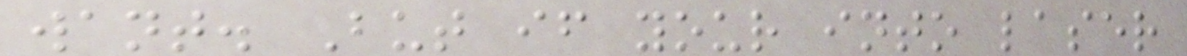want. But if your into laser
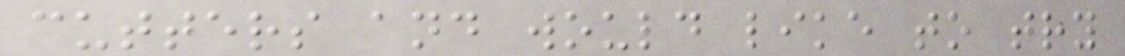cutters and would like to try
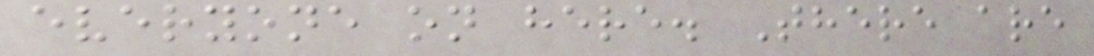everyone on here. There are
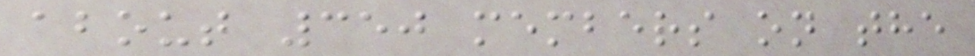about 350 members on the
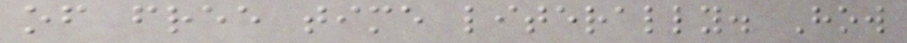of free time literally. How
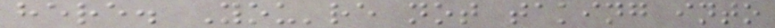here. You're not taking into
